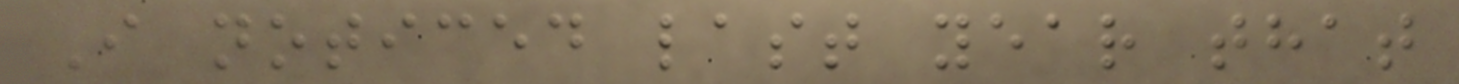I noticed last year that
